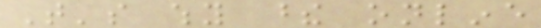That's why these online
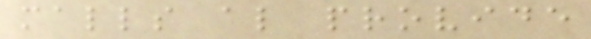malls also provide
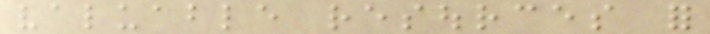valuable resources for
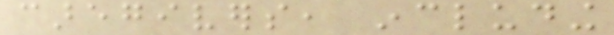caregivers, including
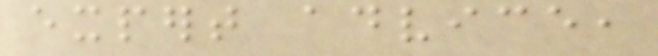expert advice,
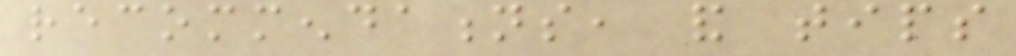recommendations, and tips
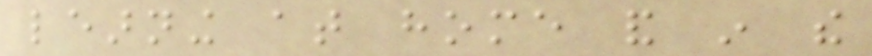learning at home and in the
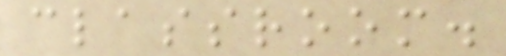classroom.
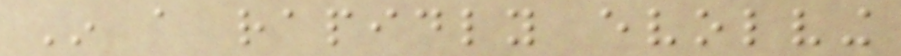In a rapidly evolving
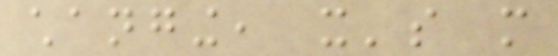changing, it's more
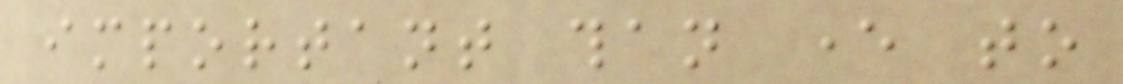important than ever to
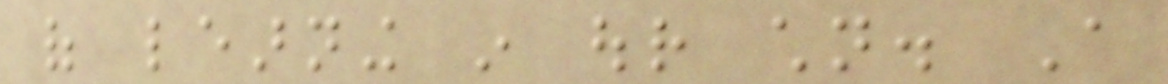of learning in our children. A
